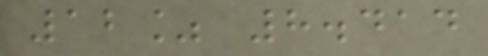12% 8.414
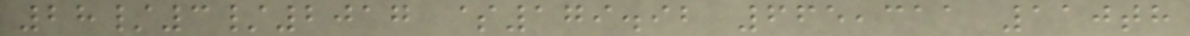28/3/2017 $179.92 665,311 110th
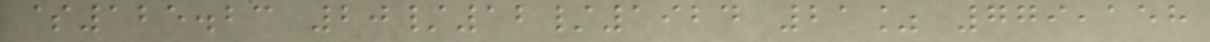$125.23 20/12/1924 21% 779,158
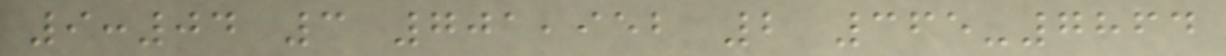9:04 3 701,952 2 365-7864
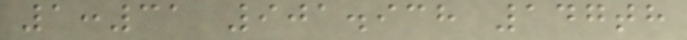1:31 901.938 147th
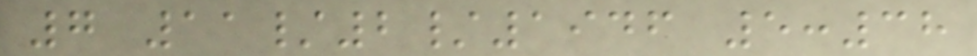7 11/2/1946 5:38
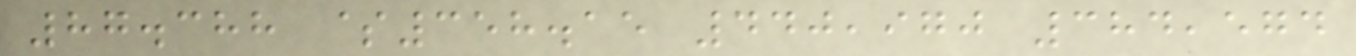87.388 $358.15 440,970 384,574
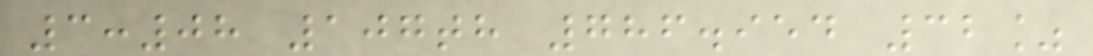3:08 107th 786.954 32%
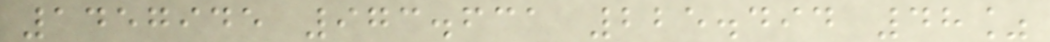1457945 973.631 225.494 48%
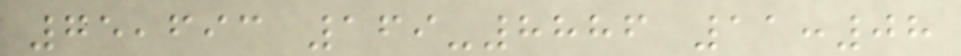75,693 169-8886 11:08
